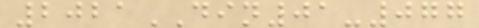2021DIN01-077
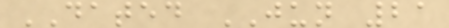DATED JUN 21
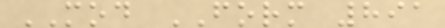MOD FORM 891
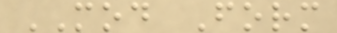MOD Form
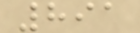891
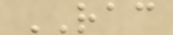RAC
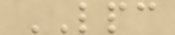LPC
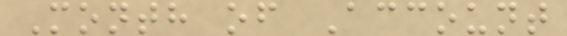Month of Account
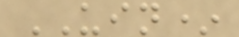UIN*
